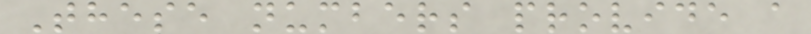These numbers provide a
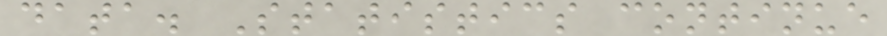data. Statistics continue
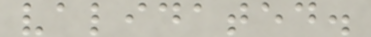validated.
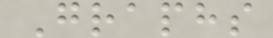Graphs
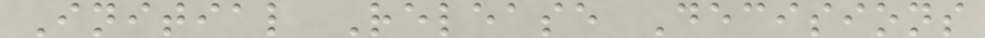Initial Release Decisions
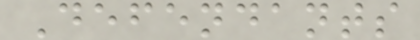Defendants
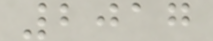2017
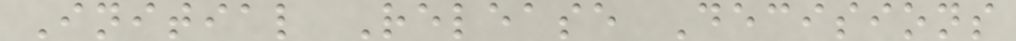Initial Release Decisions
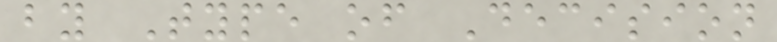by Type of Decision
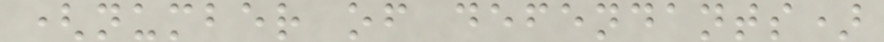(number of defendants)
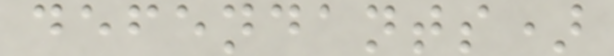defendants)
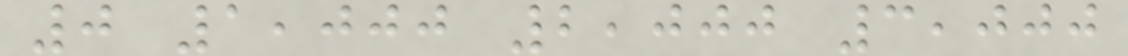0 1,000 2,000 3,000
